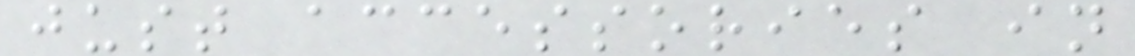just accessories in
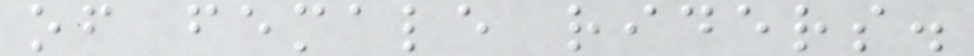of female riders.
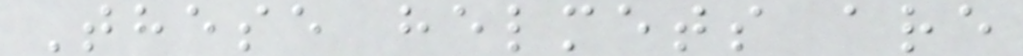These helmets are
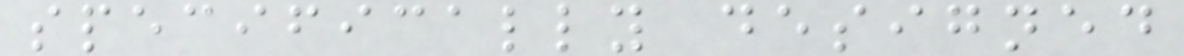specifically designed
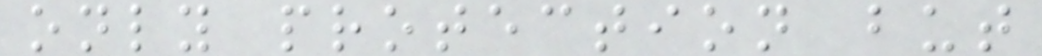only protection but
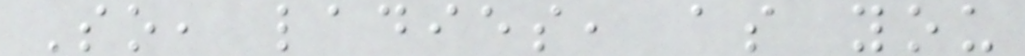So, ladies, as you
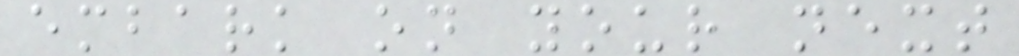embark on your next
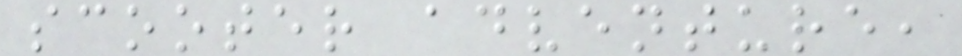scooter adventure,
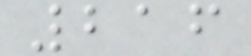216
